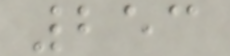253
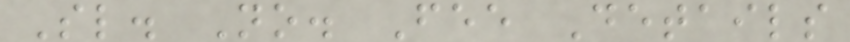Sl. No. Fee Details
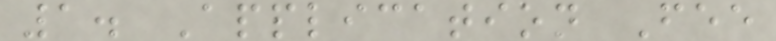1. Application Fee
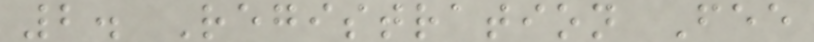2. Registration Fee
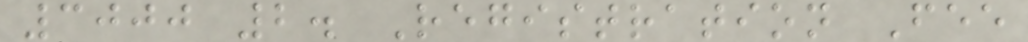3000 2. Registration Fee
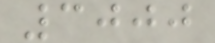3000
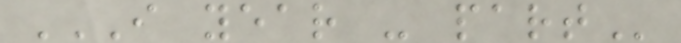I YEAR - PART
